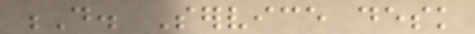D. Service desk
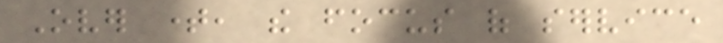Over time, the focus of service
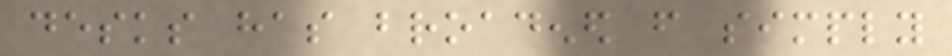desks has broadened from simply
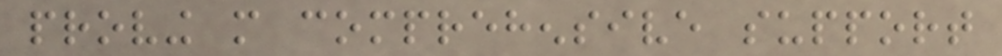proving more comprehensive support
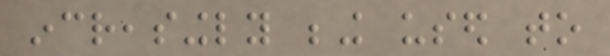increasingly being used to
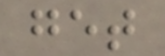get
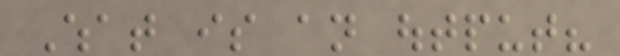What is an output?
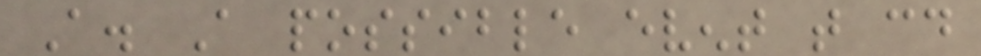A. A possible event that could
